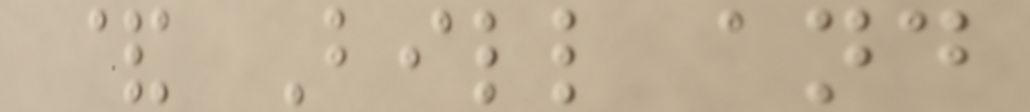& Bill and
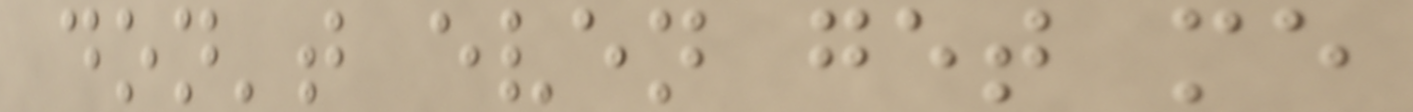don't even get me
